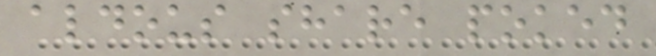aldous share poked
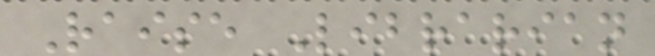Raise Librarian
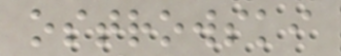ostrowski
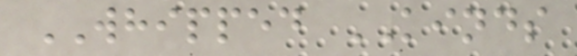WHIPPED KINDS
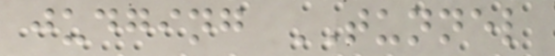judging TUNNEL
